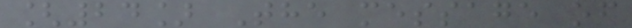[24] The message of
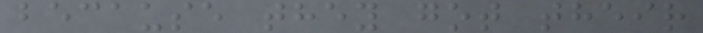because they got their
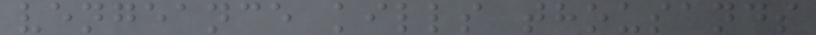vengeance kills thousands
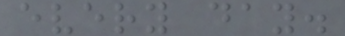every day.
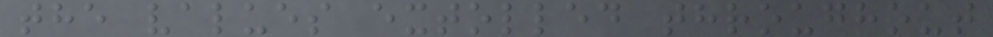the values extolled throughout
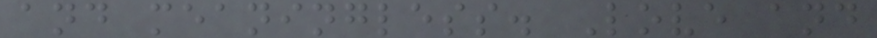and meaningless. Love and
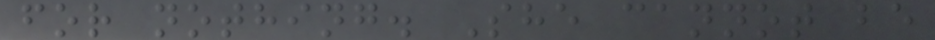for nothing. She cannot be
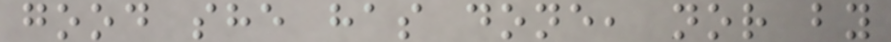good she has done, nor by
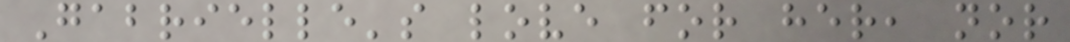Gabrielle's love for her, nor
